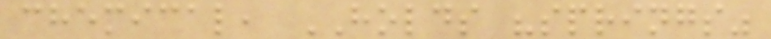chemical, HOLDS "springs"
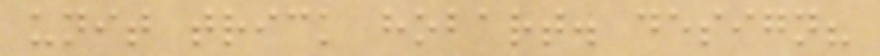unit trick hobart. design?
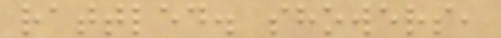rattled. showers,
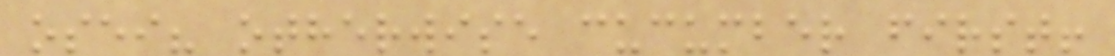osei? otherwise cucumber first!
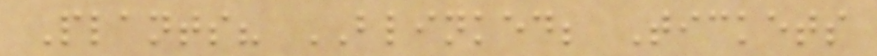Plants? BLINKED; Tickets
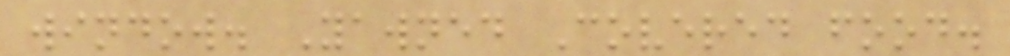window. Yawned Covered food.
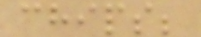chips;
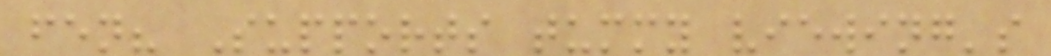fen? Supports tummy viewing's
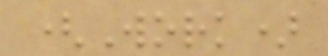(Work)
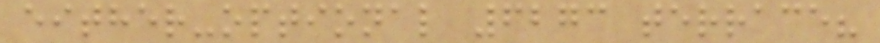either-optional 6273 terrace?
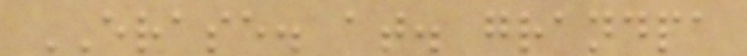ERASE. at. grandpa
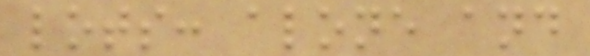lots: alone and
